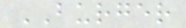BURGER
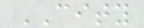CITY
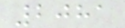2081
